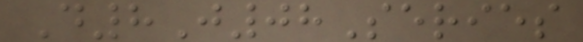D8J08Series
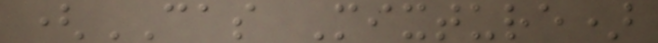(CAS Mixture)
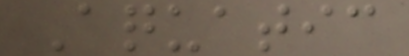Aquatic
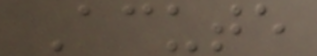Acute
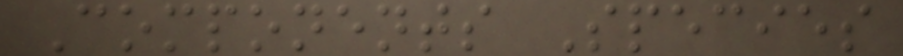Components Species
